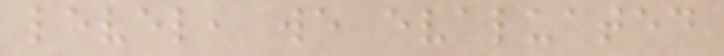level, we evaluated
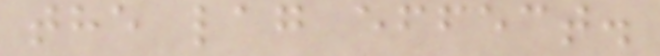the lag effect.
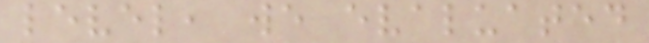level, we evaluated
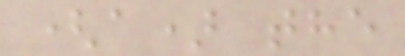(a) the
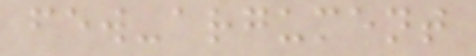few-argument
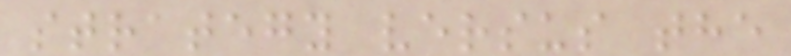strategy versus the
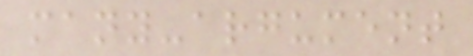many-argument
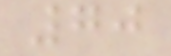70
